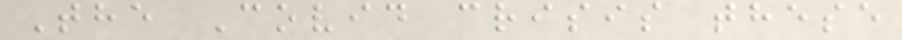The Covid crisis these
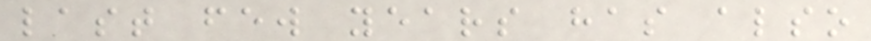last few years has also
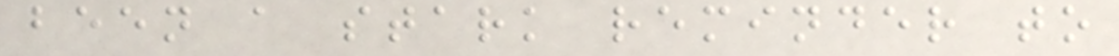been a stark reminder to
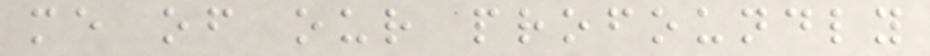me of our profoundly
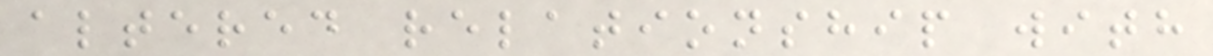altered relationship with
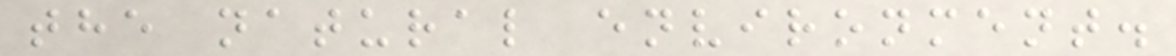the natural environment.
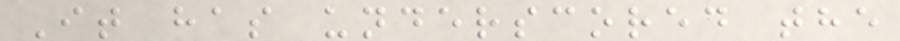It has underscored the
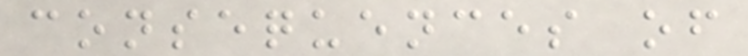consequences of
